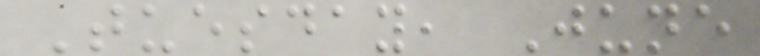Tuesday, June
